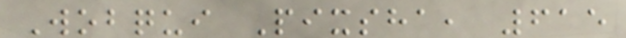Wobqui Pixsha, 615
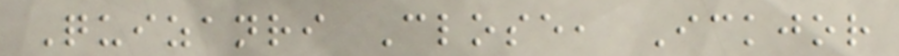Quizanri Close, Ickjor
